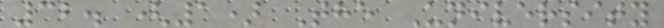32. (1) The University
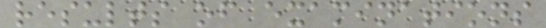results of examinations
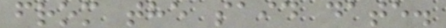from the said date.
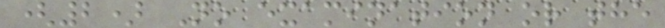(2) No examination or the
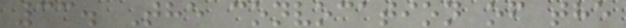33. The convocation of the
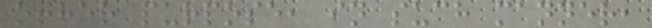other purpose, in such manner,
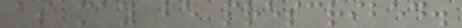as may be prescribed.
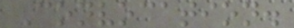Convocation.
